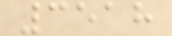3518
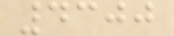4300
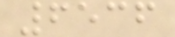6536
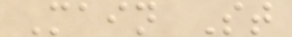Main St
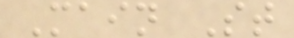Main St
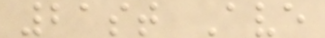21st Ave
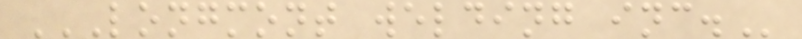LONGMONT WELDING INC.
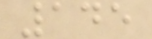145
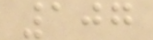107
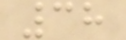38
